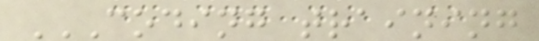CODING TRAINING
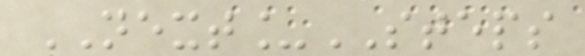NEXT_STEPS
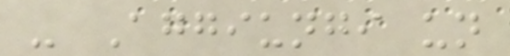- Aggiungi un
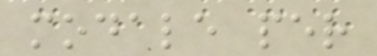modale per
